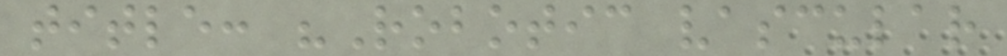title: "Robotic vascular
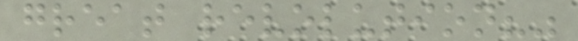great revolution?"
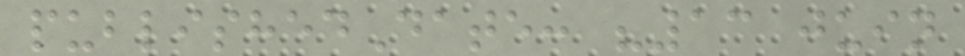publishedDate: "13 juin
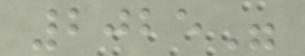2025"
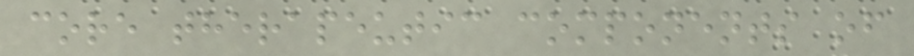core therapeutic components of
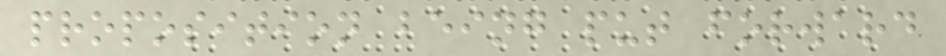proposition being put forward
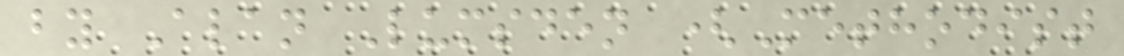by Alan Lumsden (Methodist
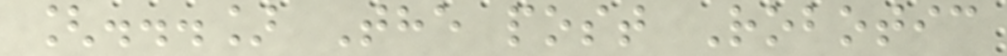[...] The post Robotic
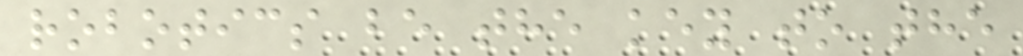robotics be the key to the
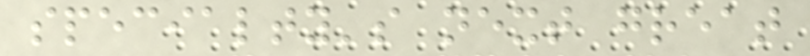specialty's next great
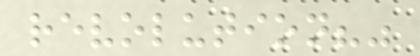revolution?"
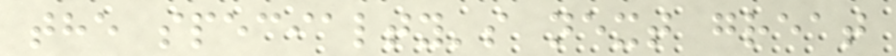the specialty's next great
